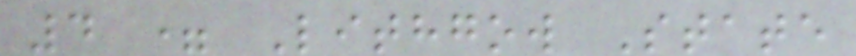4 = Lithgow State
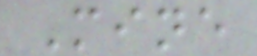Mine
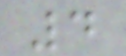4
